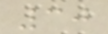30
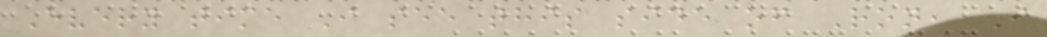Every time I see this side of Ron, I
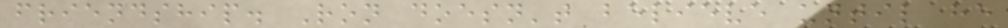friendship. Ron doesn't believe until he
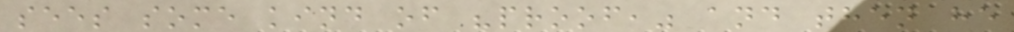sees some kind of "proof," and then he
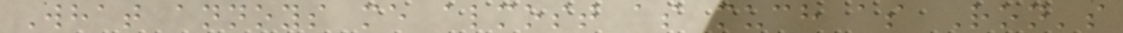What annoys me almost as much as Ron's
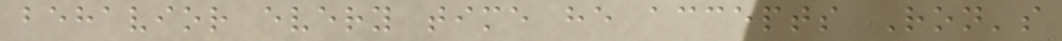behavior every time he accepts Ron's
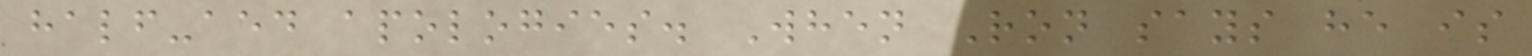half-aed apologies. When Ron says he is
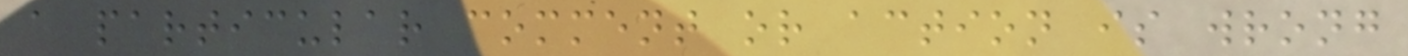a particular comment or action is wrong
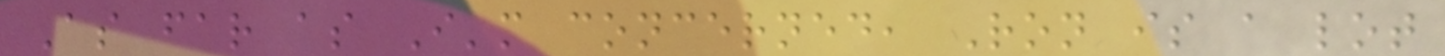As far as I'm concerned, Ron is a lot
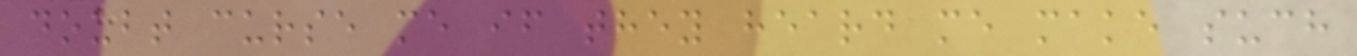doubt curse me if they heard me make such
